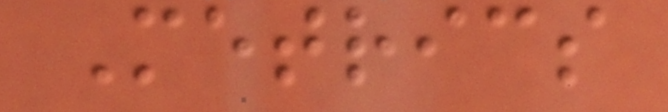Metrics
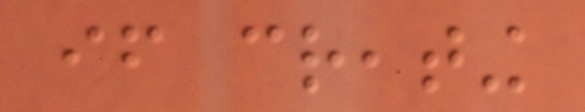if creating
